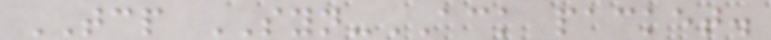TCP SYN-ACK packet.
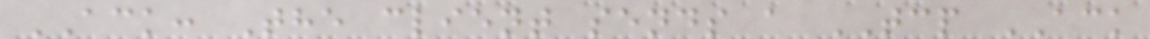ACK: The client sends a TCP ACK
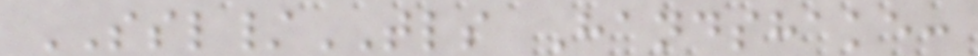SSL/TLS Handshake:
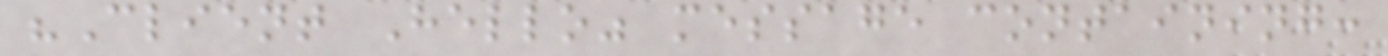"Client Hello" message containing:
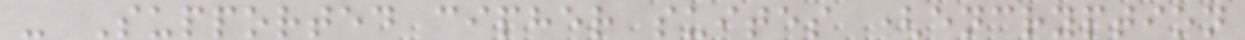- Supported cipher suites (encryption
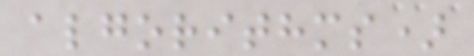algorithms)
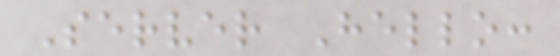Server Hello:
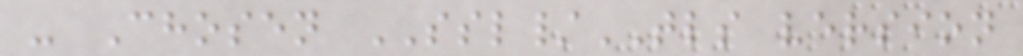- Chosen SSL/TLS version
